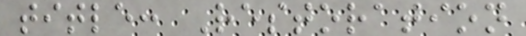title: Restoration
